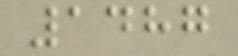1487
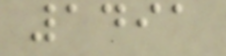1491
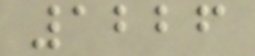1226
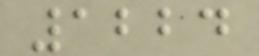1224
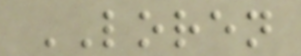LOREN
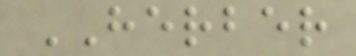HERBER
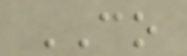CO
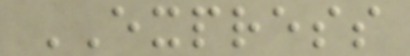EXPRESS
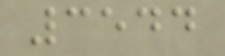3544
